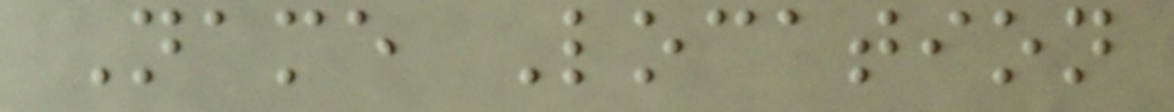Name Location
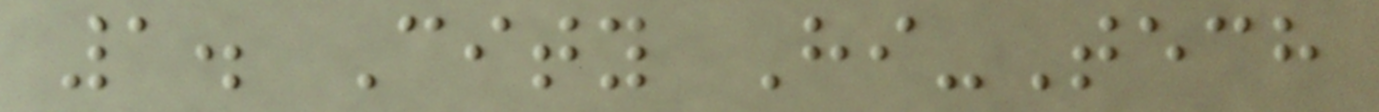1. City Hi-Tech
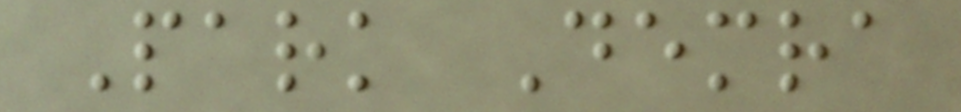Park Demra
